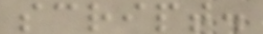script.
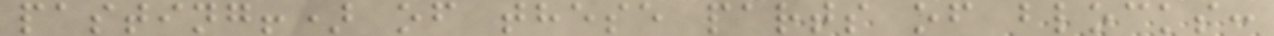pasting!) of these parts of blocks:
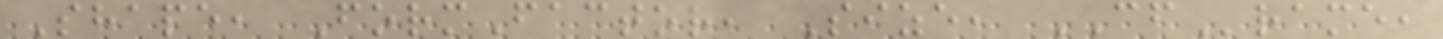Shape, FormFactor, Size, CFrame,
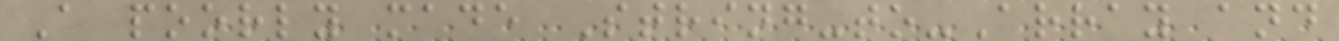A poorly made String-to-Array and
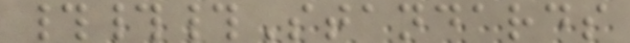###Standards
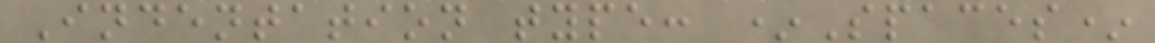Indentation type: *Spaces*
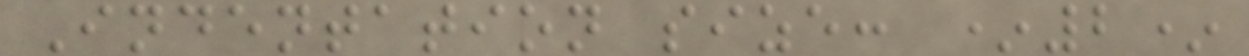Indentation size: *2*
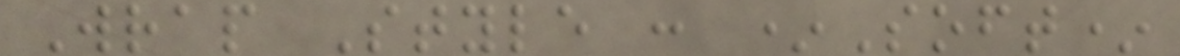Wrap Style : *Soft*
